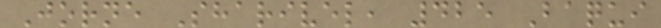Jorne Sharivel, 425 Baqui
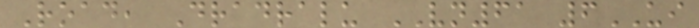Road, Dradralu VN61 6UI
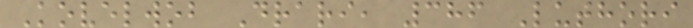Kovelwob Drari, 386 Luthori
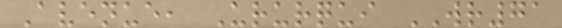Avenue, Ururqui WR71
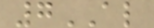7AL
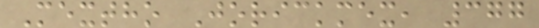Mextho Jorickmex, 377
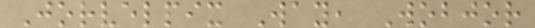Jorvelpix Way, Wobjor
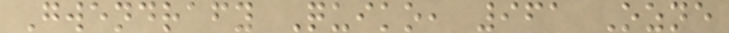Gwendrafy Quiko, 961 Ozne
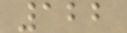122
